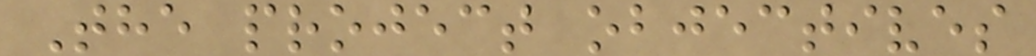The project objectives
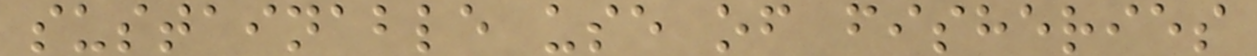sustainable use of fisheries
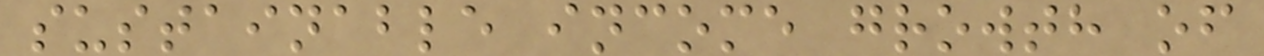sustainable income growth of
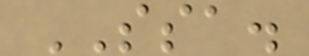SSA.
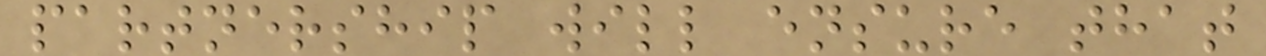partnership will ensure that
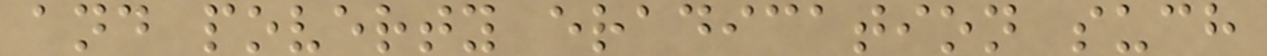and poverty eradication such
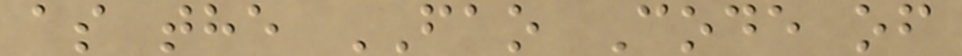as the FAO Code of
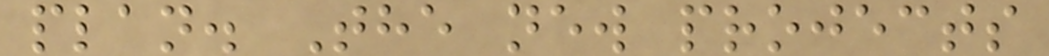plan. The new projects
